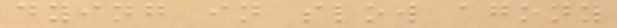dying in slow agony
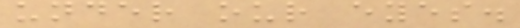under our eyes.
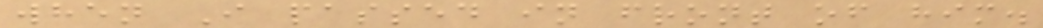when I passed in front of him.
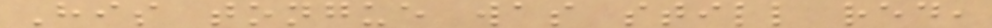His tongue was still red,
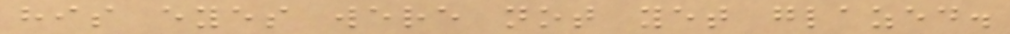his eyes were not yet glazed.
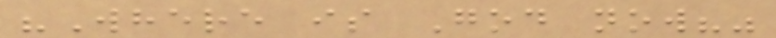"Where is God now?"
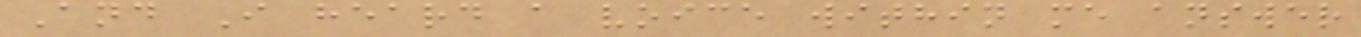And I heard a voice within me answer
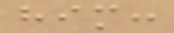him:
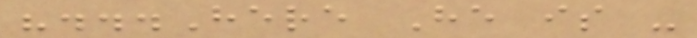"...Here He is -
